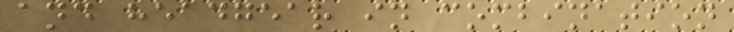and headgear in combination
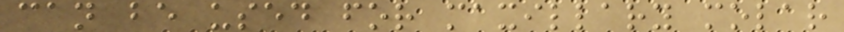can be used for maxillary molar
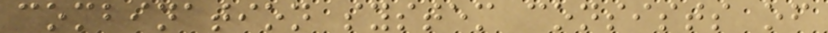combination system consists of
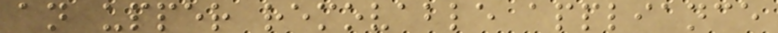an upper removable appliance
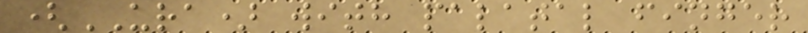(URA) with palatal finger
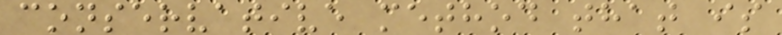conservative method that is
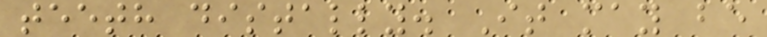teeth distally. It may be
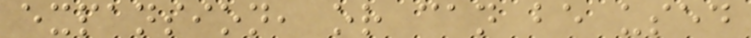expansion, or can be used
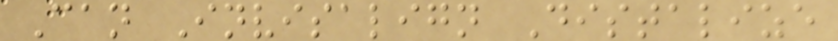Can Invisalign Distalize
